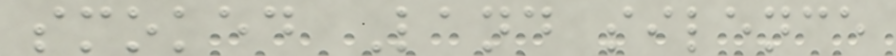smoked Land silence
